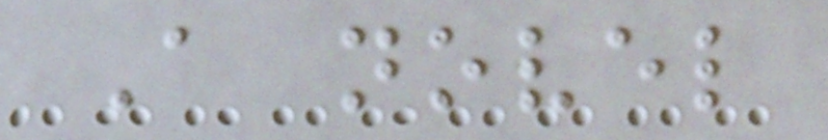A novel
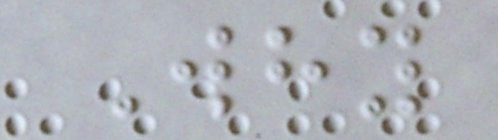Why
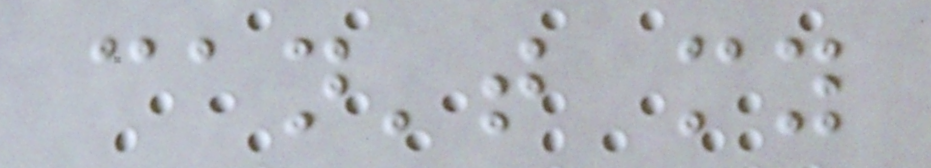can't my
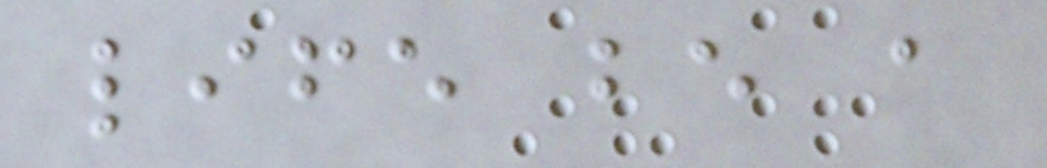life be a
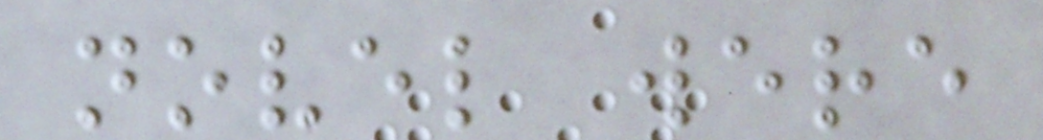novel were
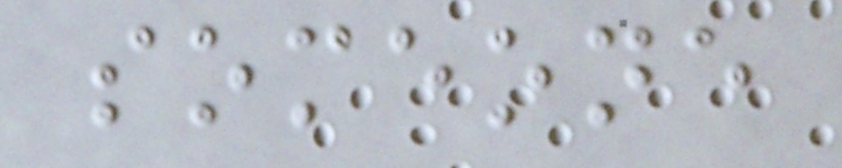someone
